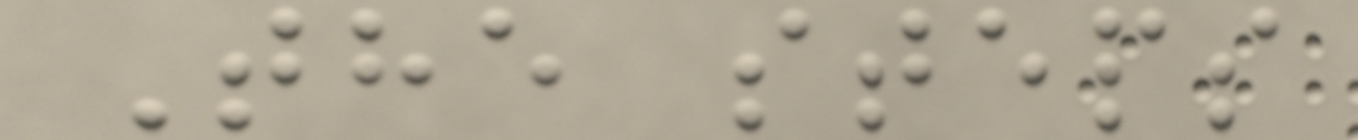The steps
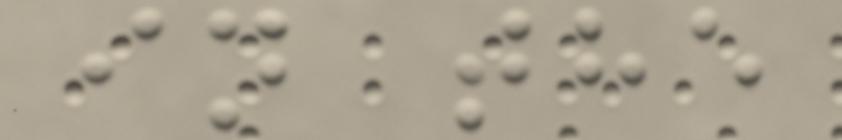in the
